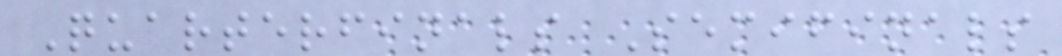Quarterfinals Semifinals
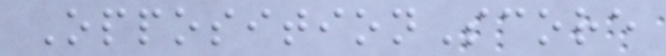OppositionScore
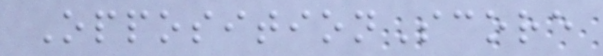OppositionScore
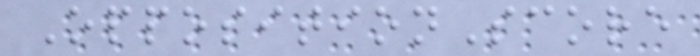OppositionScore
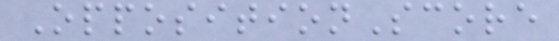OppositionScore
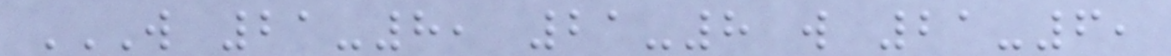W 21-8, 21-8 W 21-6,
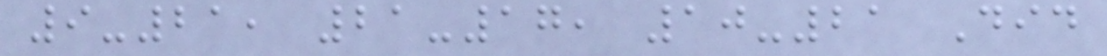9-21, 21-17, 10-21 Did
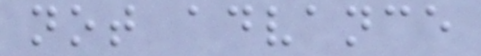not advance
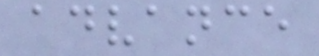advance
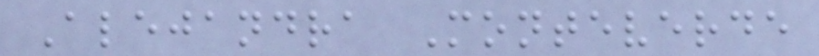Alejandra Monteverde
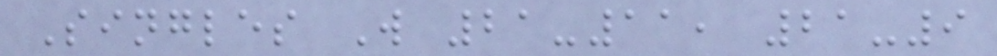Singles W 21-11, 21-9
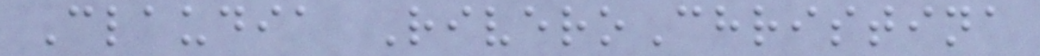Claudia RiveroChristina
